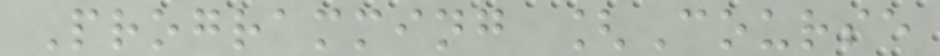Programming [Course
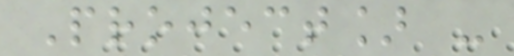Project] -
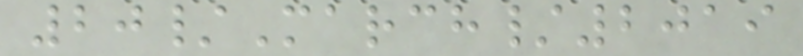20/March/2019
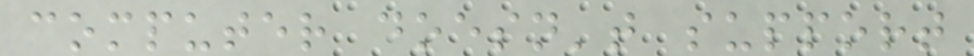computer doesn't support
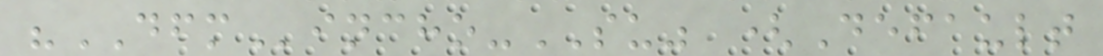"DFMincho-SU" (Default
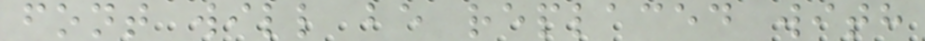font will be replaced with
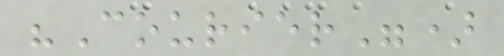"Courier")
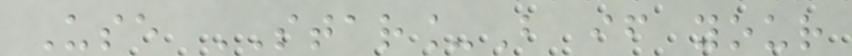Use STAR_B if your
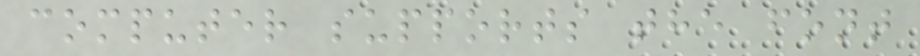computer supports the font
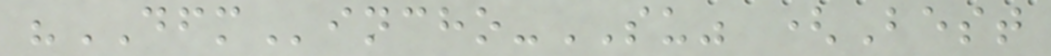"DFMincho-SU" (Best
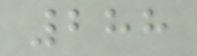288
